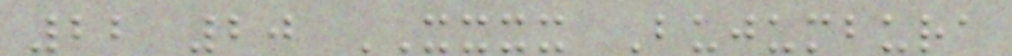22 20 XXXX Bujumbura
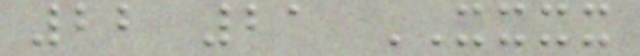22 21 XXXX
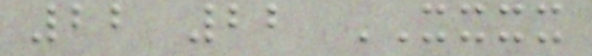22 22 XXXX
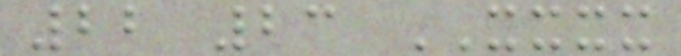22 23 XXXX
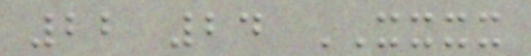22 24 XXXX
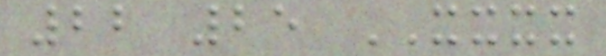22 25 XXXX
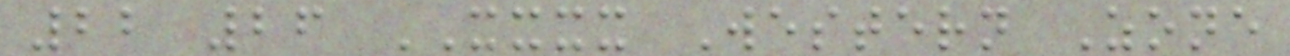22 26 XXXX Western Zone
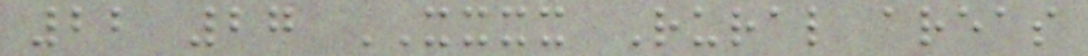22 27 XXXX Rural areas
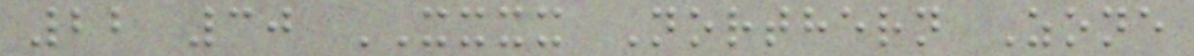22 30 XXXX Northern Zone
